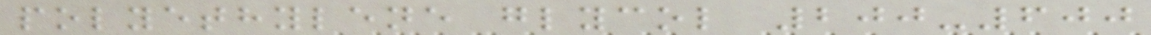polyethylene glycol 200-600
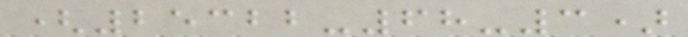(25322-68-3)
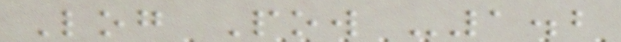Log Pow -1.2
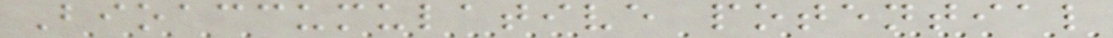Bioaccumulative potential
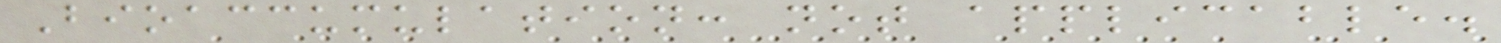Bioaccumulation: not applicable.
